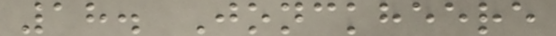18. Jonckheere
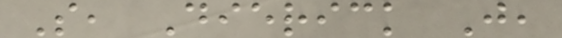S, Dierick J,
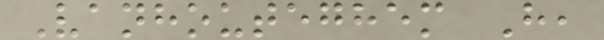Vanhouteghem H,
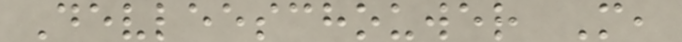Devleeschouwer M,
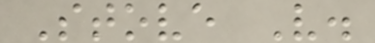Stove V.
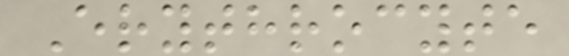Erythrocyte
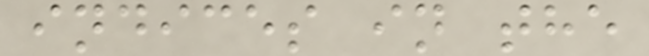indices in the
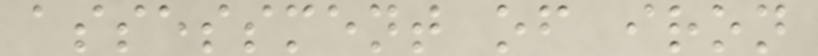assessment of iron
